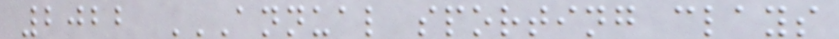2022 ANNUAL SPORTING CLAYS
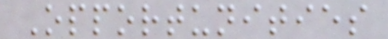Opportunities
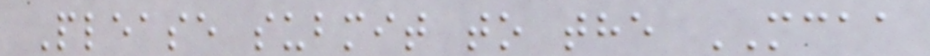Please submit to the MCAA
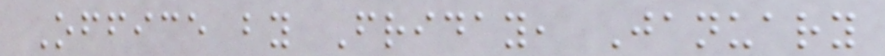Office by Friday, January
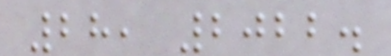28, 2022.
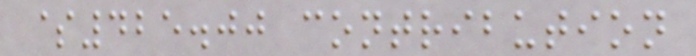$425.00 contribution
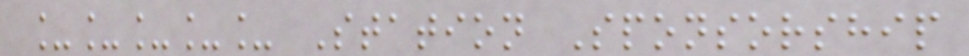_____ Station Sponsorship
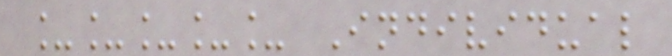_____ Individual
